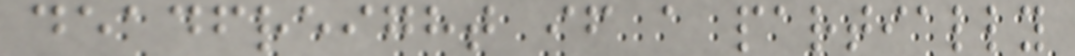deadfreight if a partially
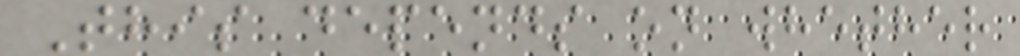This depends on whether
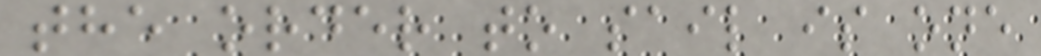the order to sail is one
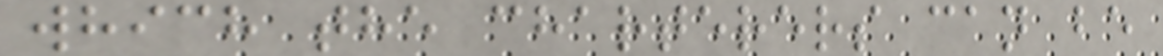which the charterers can be
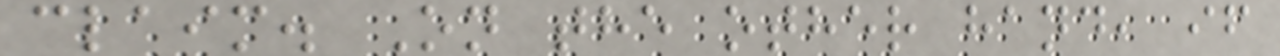claim. On the other hand, if
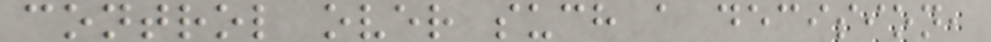control over such a decision,
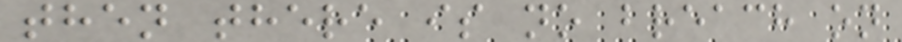then there is no breach on
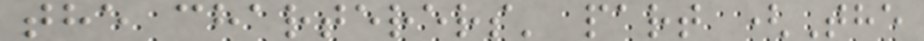the charterers' part (The
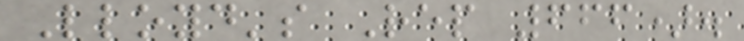Lloyd's Rep 666).
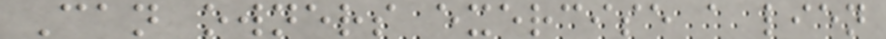Can owners exercise a lien
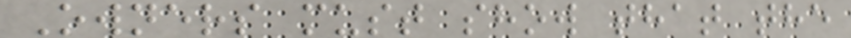Owners must show that the
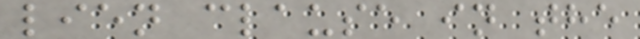lien clause in the
